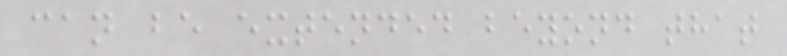can be extended beyond that
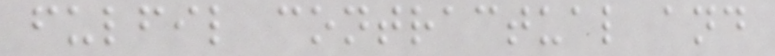fulfil contractual and
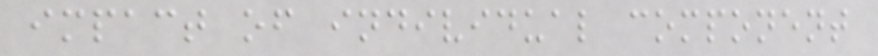impact of individual component
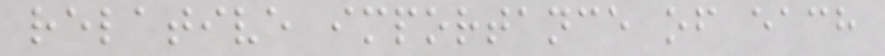relative importance of each
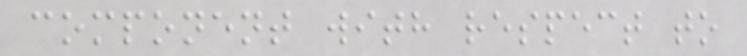component with respect to
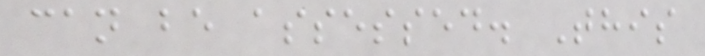can be assessed. This
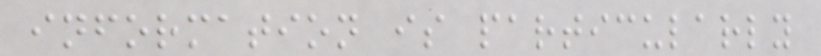information is particularly
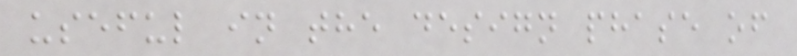useful in the design phase of
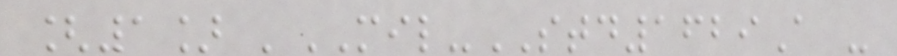[1] 'MIL-STD1629A -
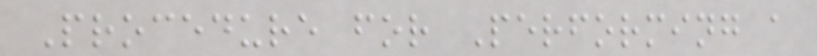Procedure for Performing a
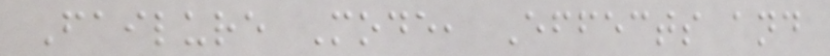Failure Mode, Effects and
